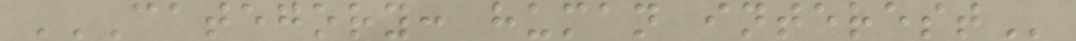CATEGORY: HUMAN INTEREST
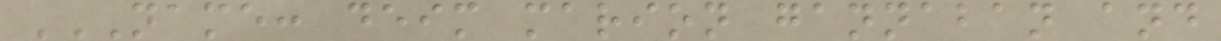NAME: DEIM MARION GANNABAN AND
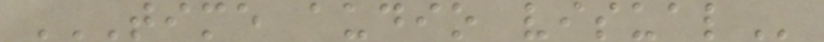TIME AUDIO VISUAL
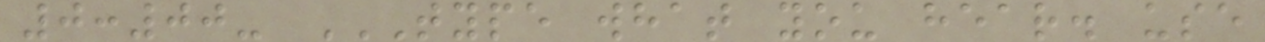0:00- TYPE WHAT YOU HEAR. USE
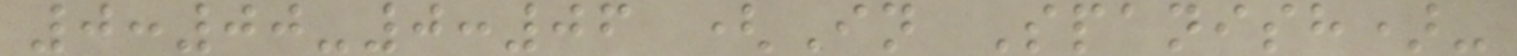0:00-0:06 (In Spanish)-
